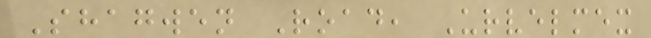Shagwen Road, Urvelmex
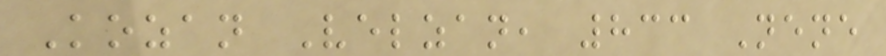Kozan Velzan, 833 Nene
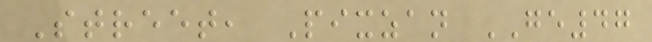Street, Pixzan GE47
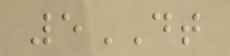5DT
